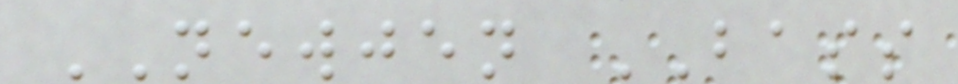NEWJEN BASS
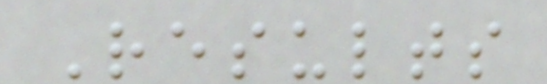Results
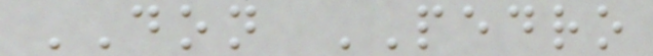DON PEDRO
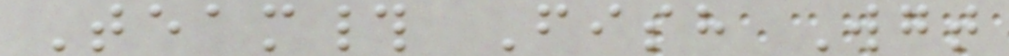Team# Fish Wgt
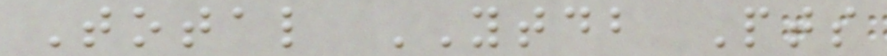Total YTDB Pts
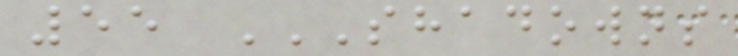55 SHADOWNS
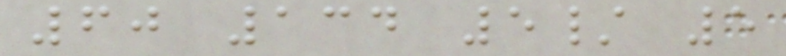60 134 5/ 5
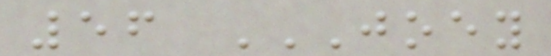56 JOEY
